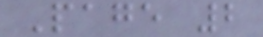Page 2
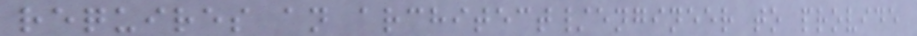requires an architect/engineer to provide
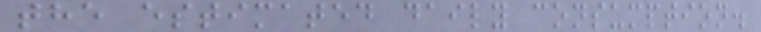the estimated daily consumption.
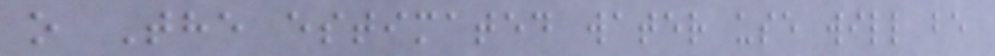o The estimated water use will be
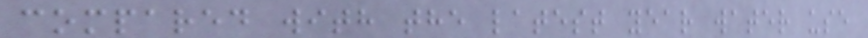compared with the latest year water use
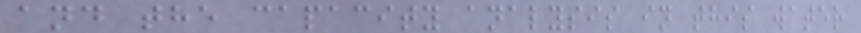and the capacity analysis in this water
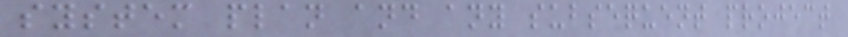system plan and any subsequent project
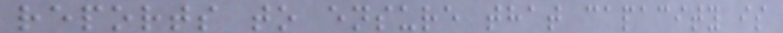reports to ensure that capacity is
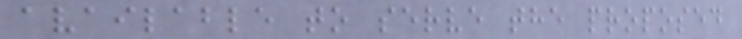available to serve the proposed
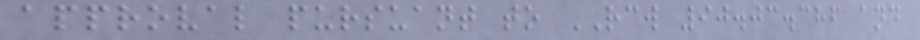approval pursuant to RCW 90.03.386 and
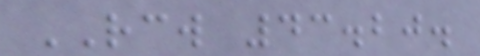RCW 43.20.
